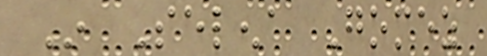In Selena Gomez
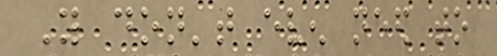You don't even need to
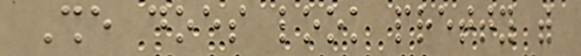She does look pretty with
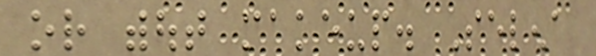or without makeup. Selena
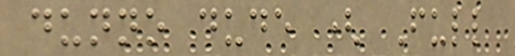dunno dude ( Full
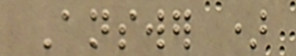Answer )
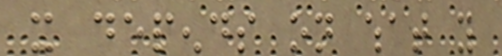it depends on what you
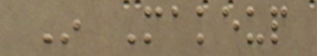In Makeup
